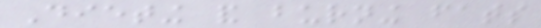Dieting and burning fats
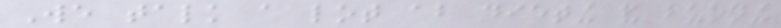We talk a lot about dieting and burning
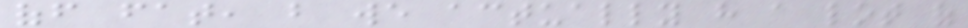off fat, but we actually have a lot of
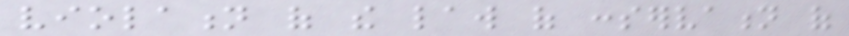violation of the law of conservation of
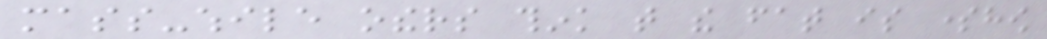mass-while others think that the fat is somehow
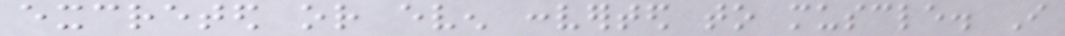excreted or even converted to muscle. I
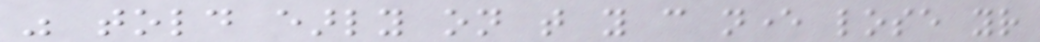was told early on that you can never lose your
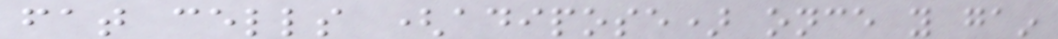fat cells (adipose) once you gain
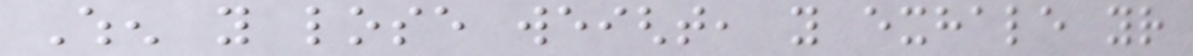When you lose weight, you exhale your
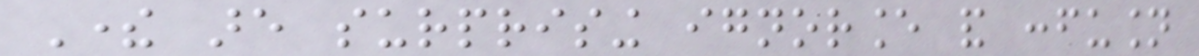There are surprising ignorance and confusion
